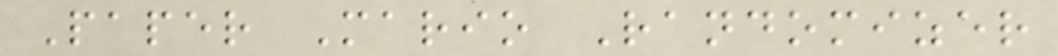Paper Mario Randomizer
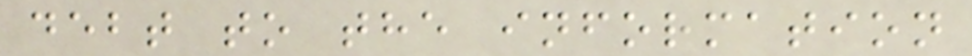debt to the information
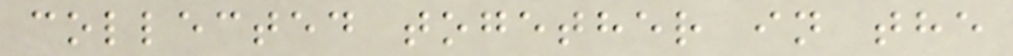collected together in the
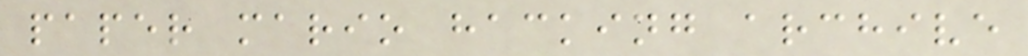paper mario hacking archive
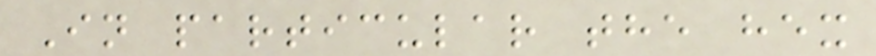In particular the hex
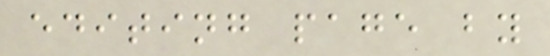editing page by
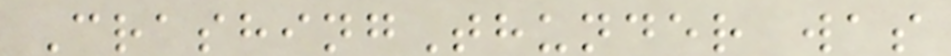CrashingThunder was
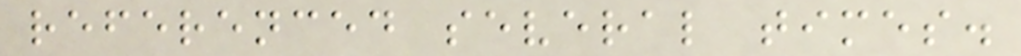referenced several times.
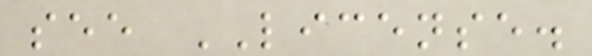see LICENSE.
